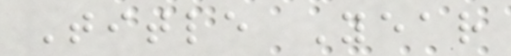Title Year
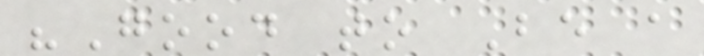"Good to Be a
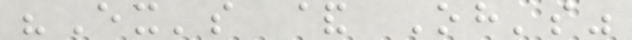"Ex's & Oh's"
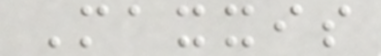Maxxis
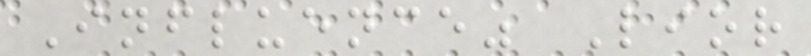Influence" Lior
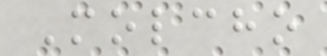Molcho
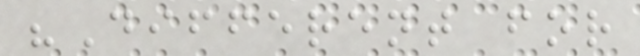"Different for
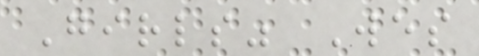Girls" Wes
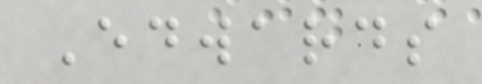Edwards
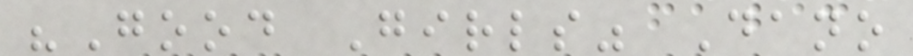"Good Girls" Dano
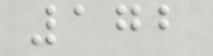172
